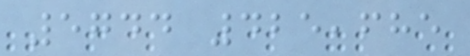5744 425,685
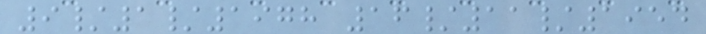9/1/1978 16/11/1954
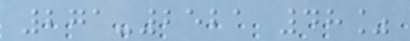271-2521 48%
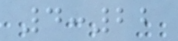4:22
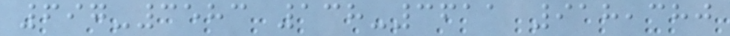697-3583 138-3611 918,380
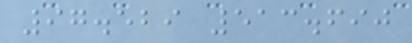97.529 513.690
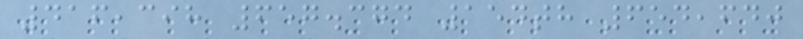416,398 657.374 154th 654,640
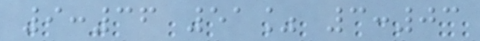9:36 51% 3:03
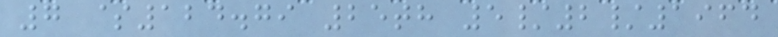7 $124.79 25th 5/2/1964
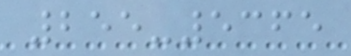255-5365
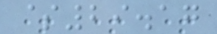$29.17
